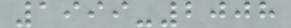1999-2008
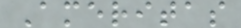Ameritas
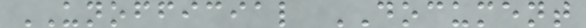UNOFFICIAL DOCUMENT
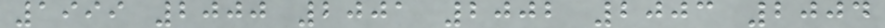1999 2000 2001 2002 2003 2004
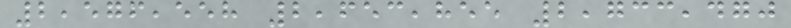2,576,558 2,653,855 2,733,470
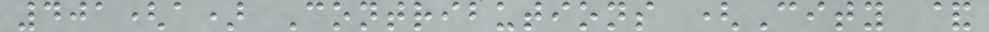401(a) Contributions (City &
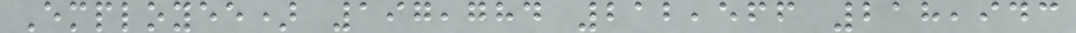Employee) 197,784 212,566 218,943
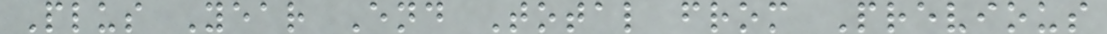Plus Year End Total from Previous
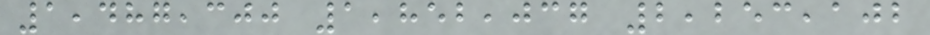1,487,300 1,852,037 2,253,102
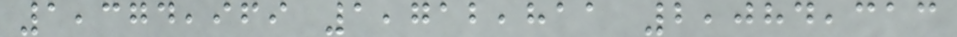1,374,969 1,712,811 2,084,313
